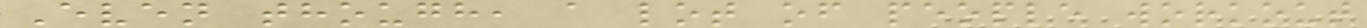Even though, a lot of people workout
